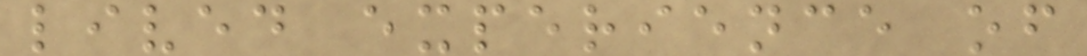lived experience of
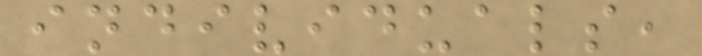individuals,
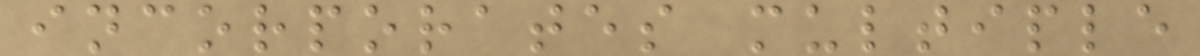incorporates multiple
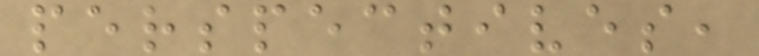perspectives,
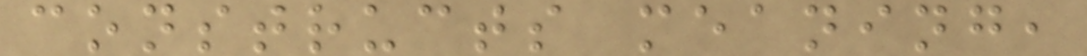constructs meaning,
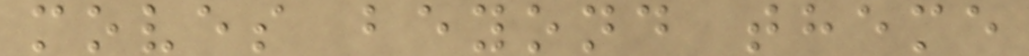moves beyond theme
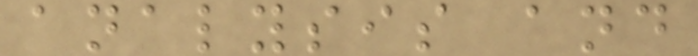analysis and
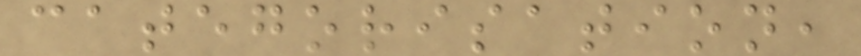categorisation,
